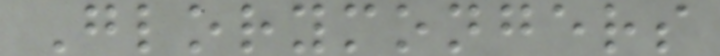Glorymongers
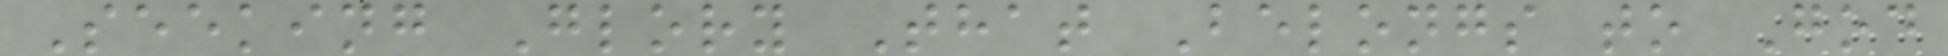Seeking Glory That Belongs to God
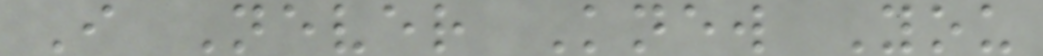I Never Knew You
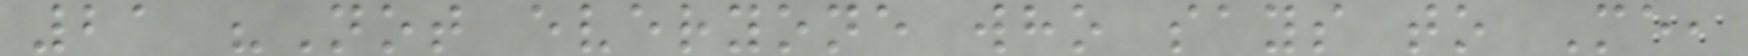21 "Not everyone who says to Me,
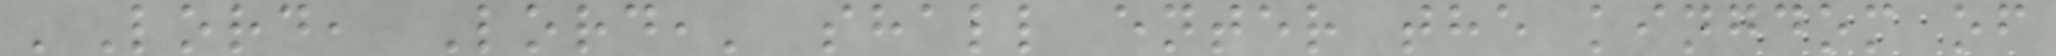'Lord, Lord,' shall enter the kingdom of
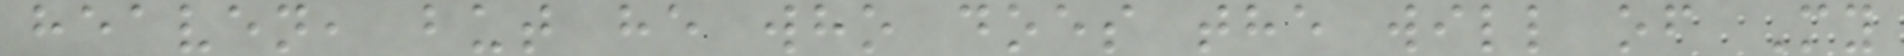heaven, but he who does the will of My
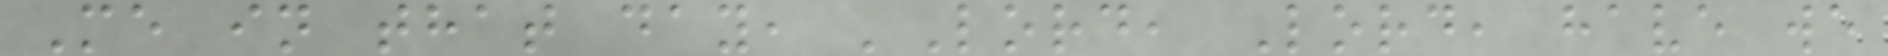Me in that day, 'Lord, Lord, have we
